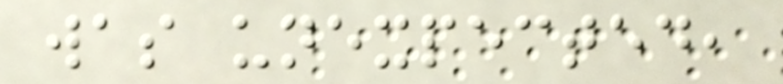was unexpected,
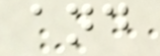and
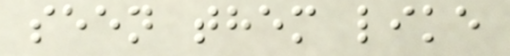seen them like
